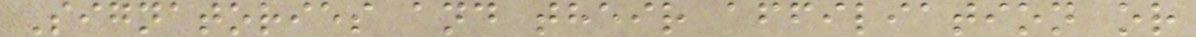Signatories and their affiliation or
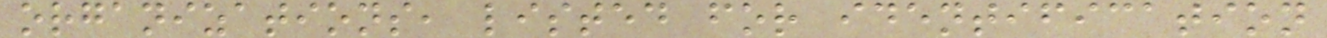organizations, listed for identification
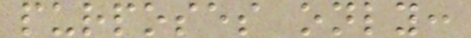purposes only:
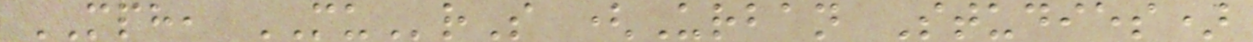MPH, MUrS (Urban Studies)
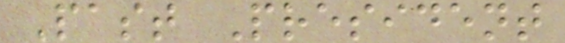Past President
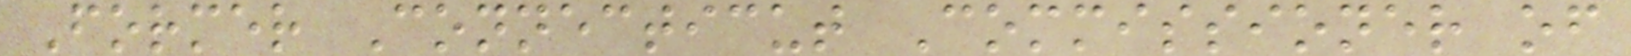Former Connecticut Commissioner of
